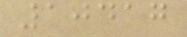10417
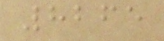8265
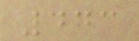443
